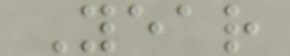Year
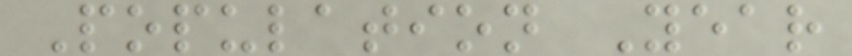Population Year
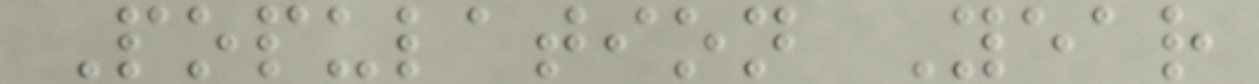Population Year
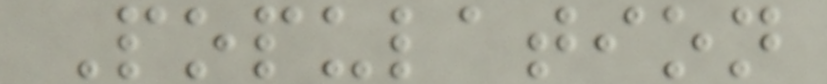Population
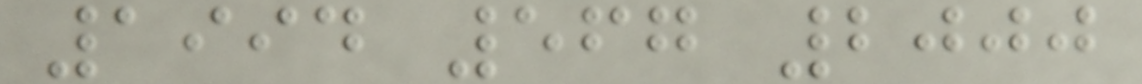1994 567 2000
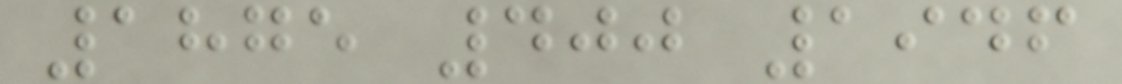1875 400 1946
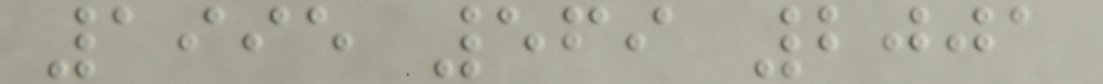1995 569 2001
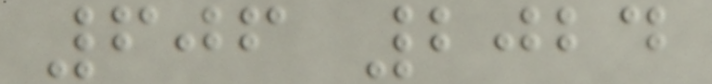606 2024
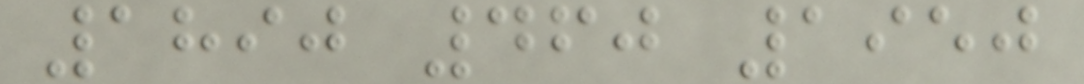1890 460 1950
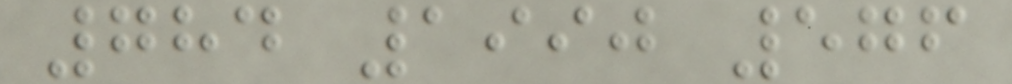784 1990 576
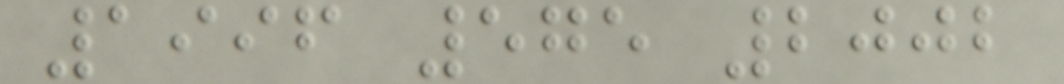1996 575 2002
